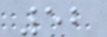52
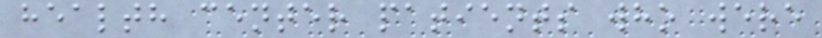health center patients who were
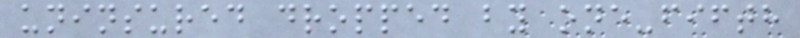uninsured dropped by one-fifth
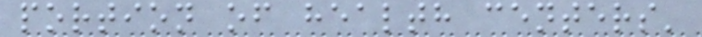portion of health centers'
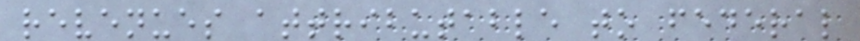revenues attributable to federal
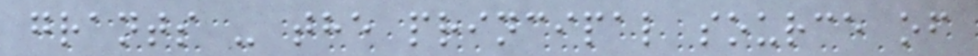grants - the principal source of
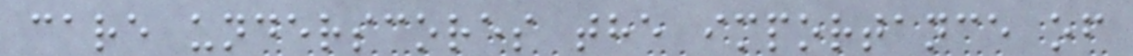care underscores the importance of
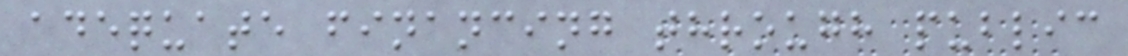adequate financing through public
